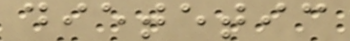dietetic
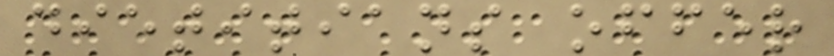dietitians offer
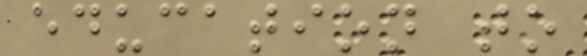education to
